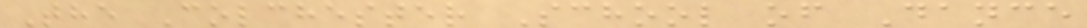The Colchester School of Dance
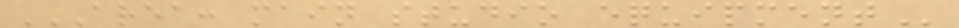AREA: MAIN STUDIO EQUIPMENT
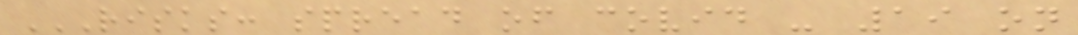RISKS: SPREAD OF COVID - 19 ON
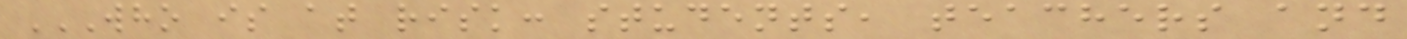WHO IS AT RISK: STUDENTS, TEACHERS AND
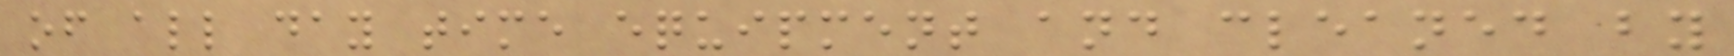of all day time equipment and cleaned by
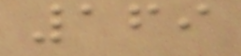169
